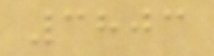3803
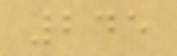245
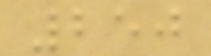250
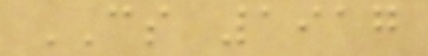CS 1917
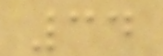34
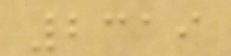2319
